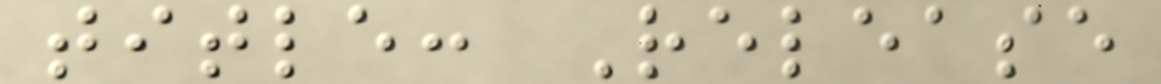title: Release
